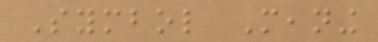Symbol Meaning
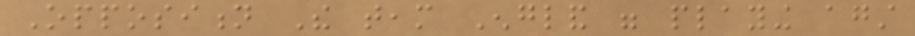Opposition The team England were playing against
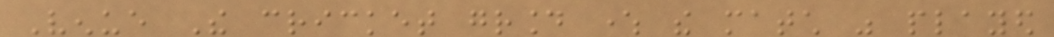Venue The cricket ground where the match was played
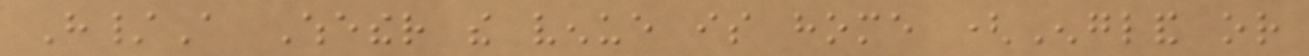H/A Whether the venue is home (England or
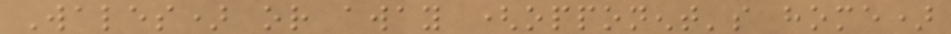Wales) or away (opponent's home)
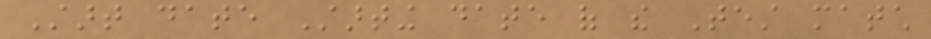Start date Starting date of the Test match
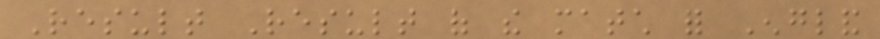Result Result of the match for England
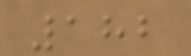182
